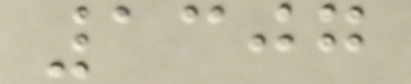1307
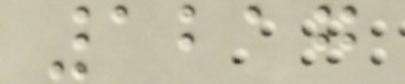1217
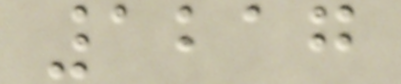1217
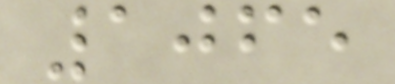1065
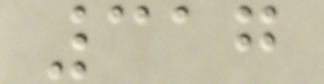317
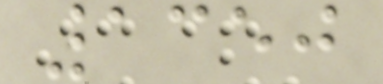1350
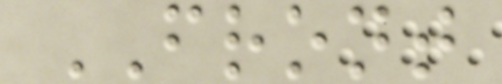FRONT
